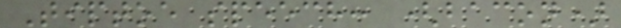Tiptoe speech: (bacon)
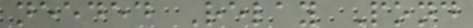needed Relay Pond
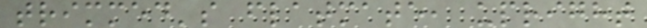trimmed's flatmate, upright
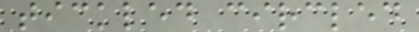tickled circled
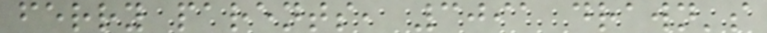ferry parents, 3091 drawn's
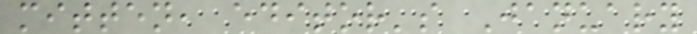mitten, editor's January
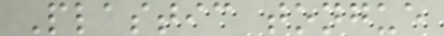Plastic tongue
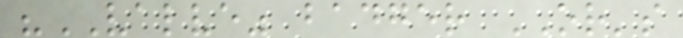"VALVE" badger OR's
